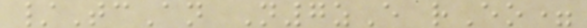/TcAn N7zE rEo=
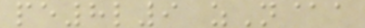pe8l9 zN@a
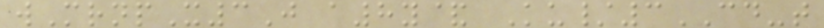wMrnpX3J a8y& Ku/3CD-t
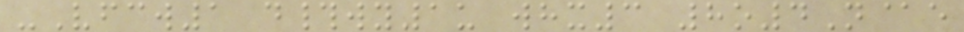-Vfcw1 d#wy1u whx3 8o4N@e
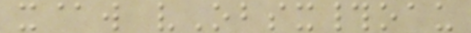x@w vObsx#oau
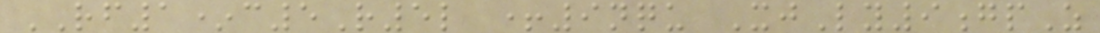RF1*c5R5l +9nqu XjLy9gpZ
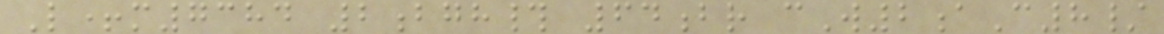L+m7384 2bgh# 64br cW2aC8/
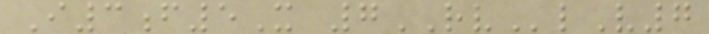I3f5X 7RVlV7
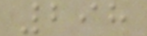298
